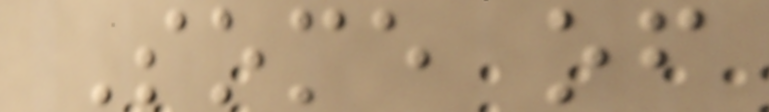Some of
